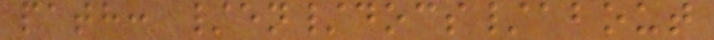path: /en/docs/about
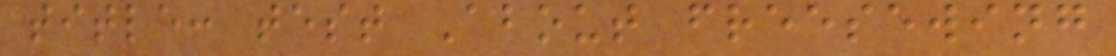title: test About freesewing
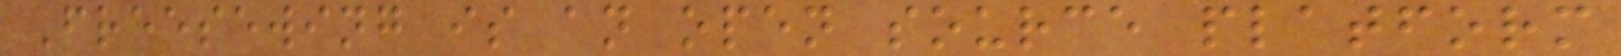Freesewing is an open source platform
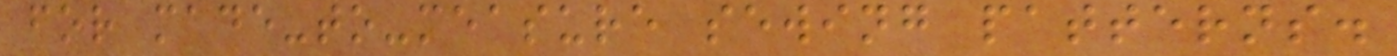for made-to-measure sewing patterns.
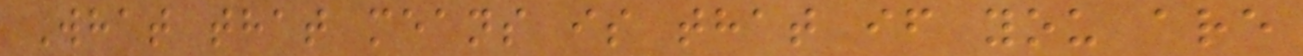What that means is that if you are
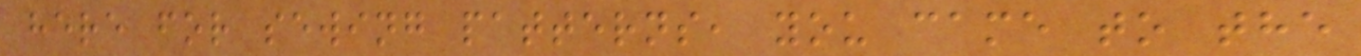here for sewing patterns, you came to the
